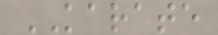KARATE
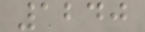1240
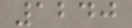1240
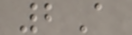2A
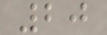20
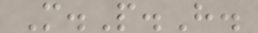M.P.H.
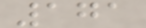171
